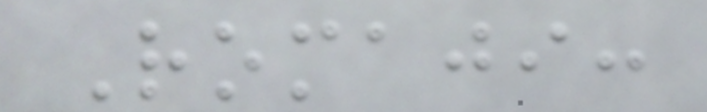Romaji:
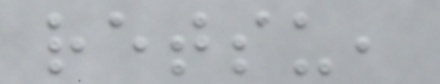retsu,
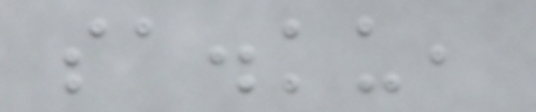sa.ku,
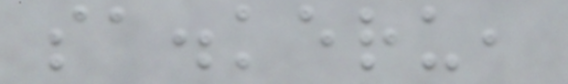sa.keru,
